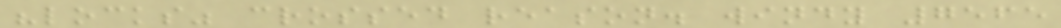"locks" crossed reason. windy 7565
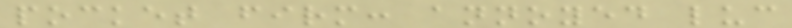pocket firm: annoyed luc
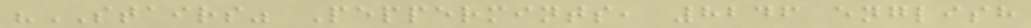"STAIRS" Peppermints, 8246 english
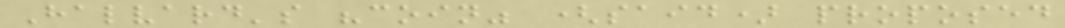Halvard's "coin" (said) proposed
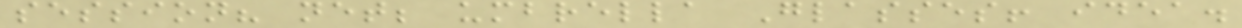session? net; umbrella Glasses! idea.
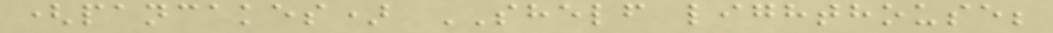(pancakes) SHELF lighthouse;
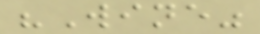"Wine"
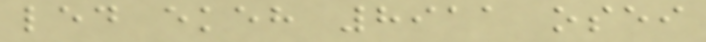led ekeh 8911 osei
